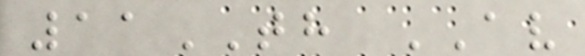11TH AV
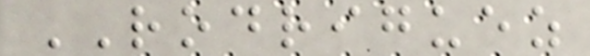RODRIGUEZ
